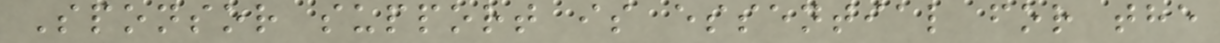Sponsor support is essential for the
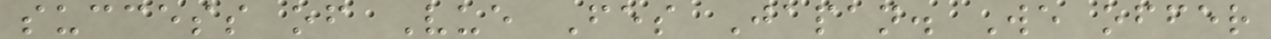success of Vue Fes Japan. We offer
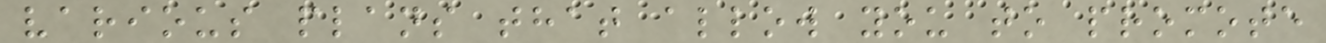various plans that allow you to promote
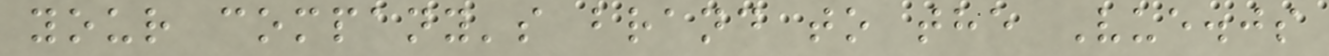your company's brand to the Vue.js
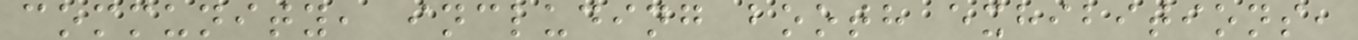community, including booth exhibitions,
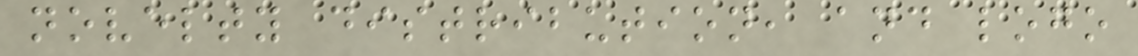novelty distribution, and logo
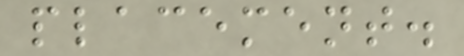placement.
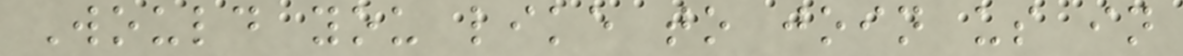Would you like to join us in
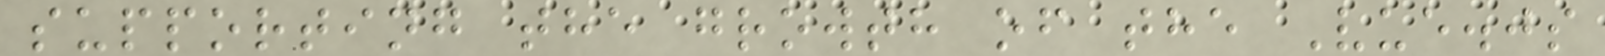supporting the growth of the Vue.js
